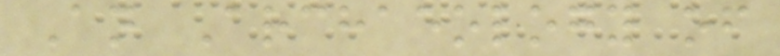An Archaeology of
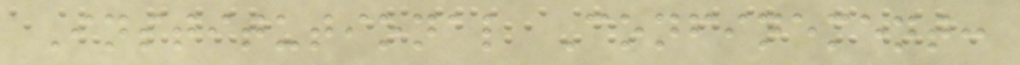Institutional Confinement:
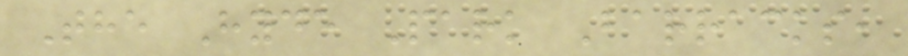The Hyde Park Barracks,
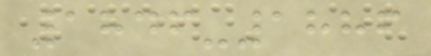1846-1886
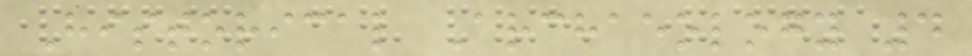Historical Archaeology 4
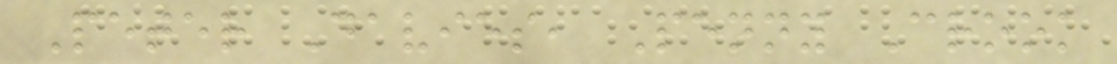Peter Davies, Penny Crook
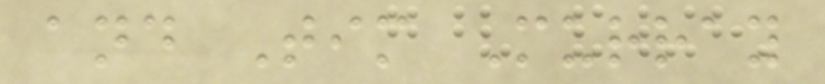and Tim Murray
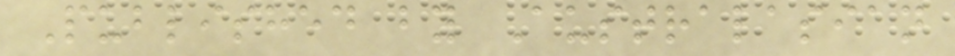Published by Australasian
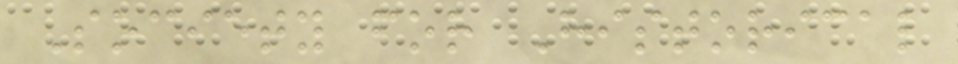Society for Historical
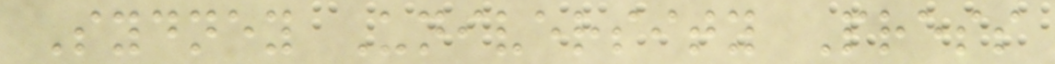Sydney University Press
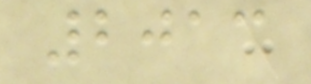2013
